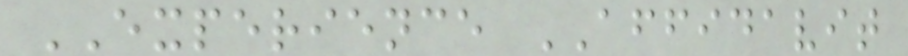EXPERIENCE AFFIDAVIT
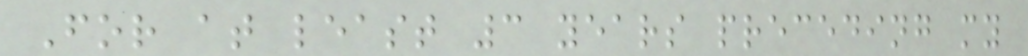For at least 3 years preceding my
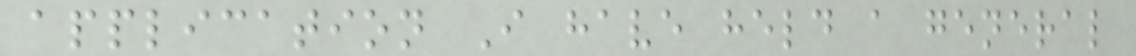application I have held a general
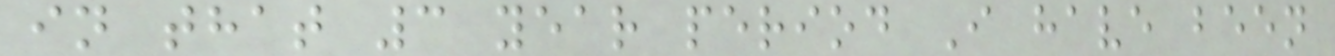in that 3 year period I have been
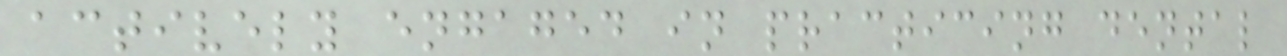actively engaged in practicing dental
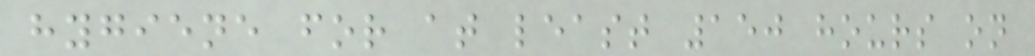hygiene for at least 150 hours on
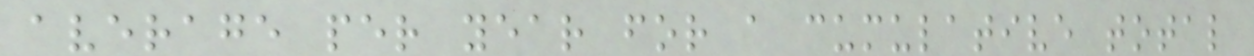average per year for a cumulative total
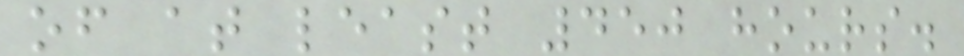of at least 450 hours.
